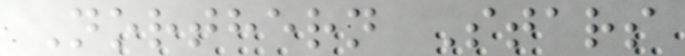Northern Stars
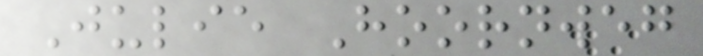Julie Hoornweg
